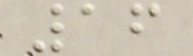16
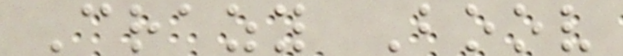Crazy Boov
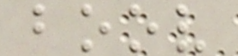boov
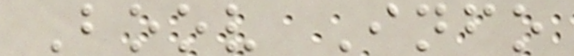Boov Info
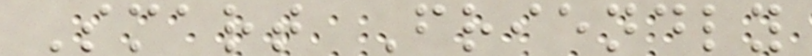Smart Friendly
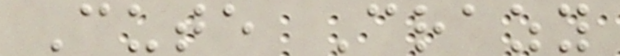Cute Crazy
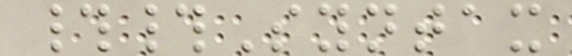##Syntax
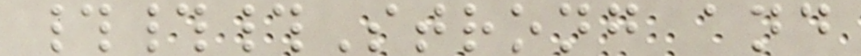###Strong and
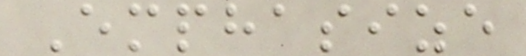Emphasize
